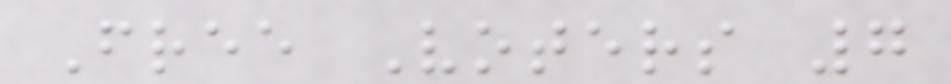Free Voters 7
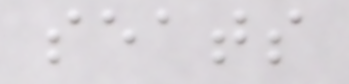seats
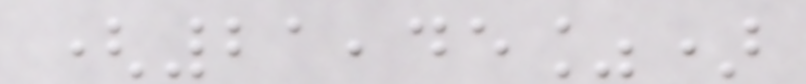(21,45%)
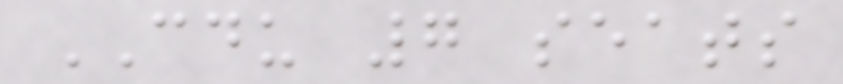CDU 7 seats
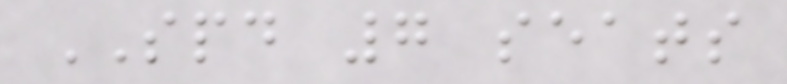SPD 7 seats
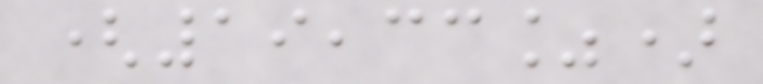(19,33%)
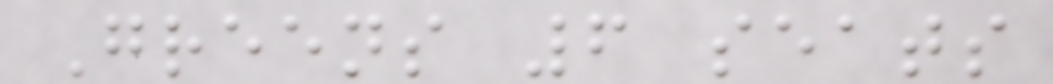Greens 6 seats
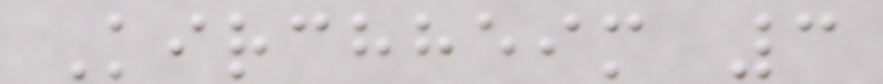Kirchheim 3
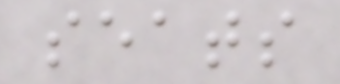seats
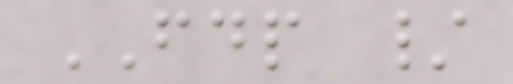FDP /
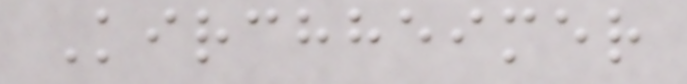Kirchheimer
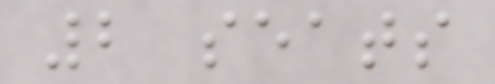2 seats
